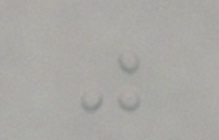was
